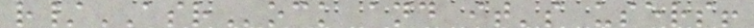r/ASRock and it's users!
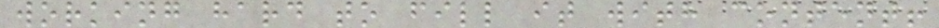working hard to fill it with content!
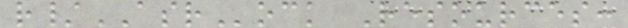r/ASRock Resources:
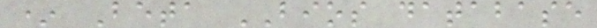* Beta BIOS database
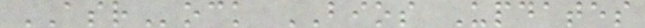ASRock BIOS Updates
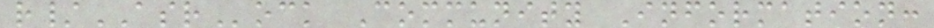r/ASRock Community Information:
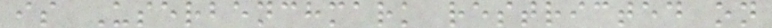is Userbenchmark restricted on
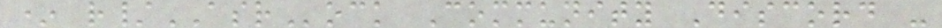* r/ASRock Community Discord -
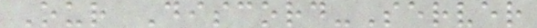Our Discord-Server
